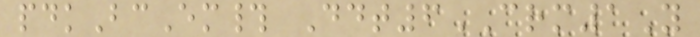pdkBcEm# Ddt6CRM1Y
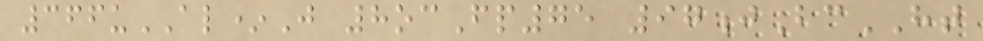366uAL*J 8ocFp75 97jBcHT
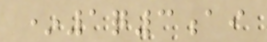*1q3ai
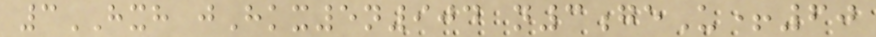3HXH jHkx5n904 n3geU+60
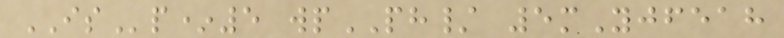ISp*5 wpPH/ 5mYjfeah
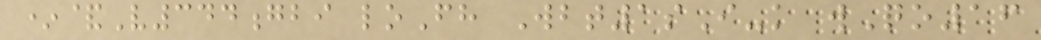*&V344gbi loFh Wbt1sI-k wQo16
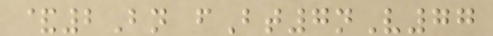&2Bn fBt7nV77
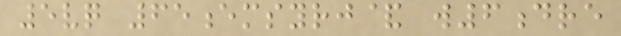5vq 65emsyrj& w6dre
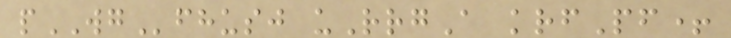pWGfhusj uRrgA krfPf+
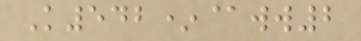K542*@ww2
